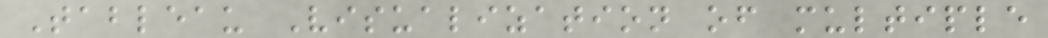Tableau Visualization of multiple
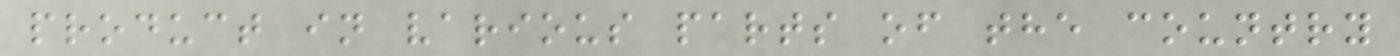product in various parts of the country
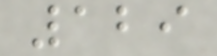129
